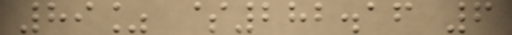89% $282.16 6
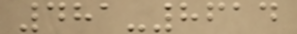481-8614
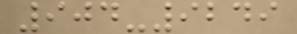904-9249
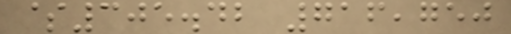$305.42 716,750
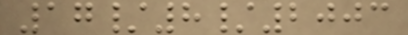17/8/2003
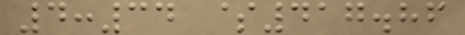4:34 $417.86
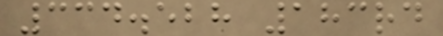334.528 183rd
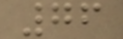76
